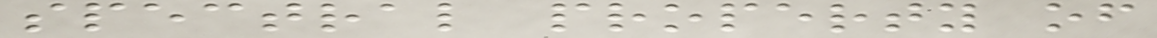spectral property of
